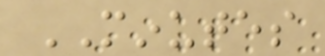MINUTES
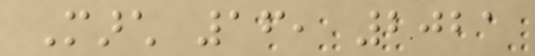March 16, 2021
